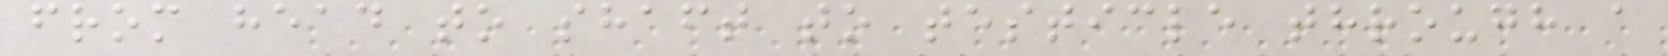from head to shaft to testicle through a
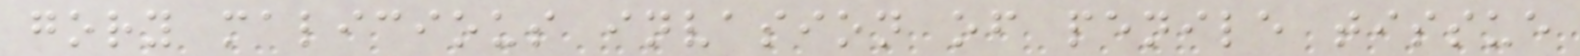gory malicious invasion of penile tissue
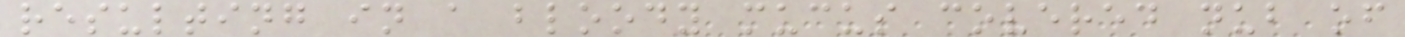resulting in a bloody mucus covered nub of
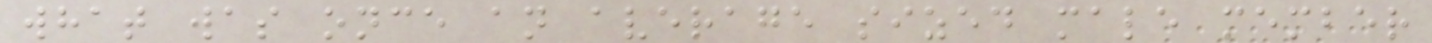what was once an average sized male member
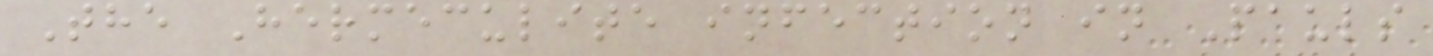The Hermeculite infection in Pauls
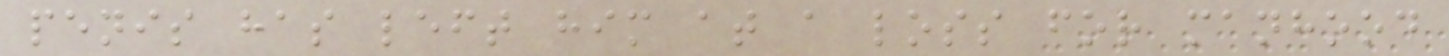penis has left him at a loss for manhood
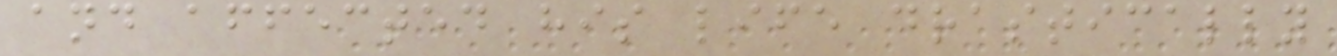and affected his life drastically
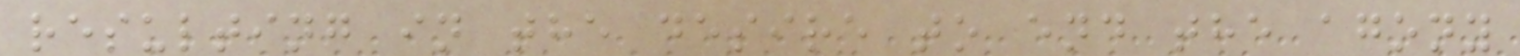resulting in the desire to end the agony
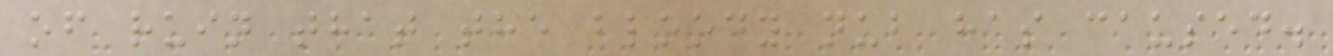of ruin that the bloody nub has caused.
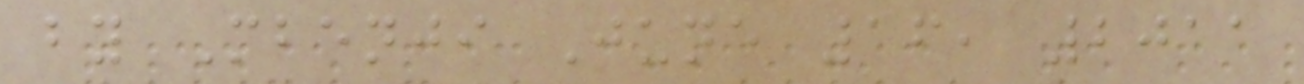by Mbenji June 16, 2011
